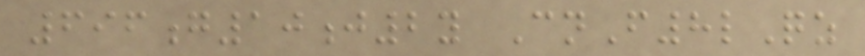696g10j2y CnF8lQz
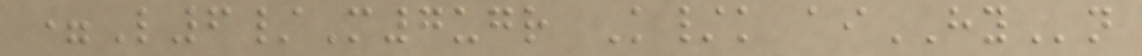=L6/M7ugr K/k aiHYn
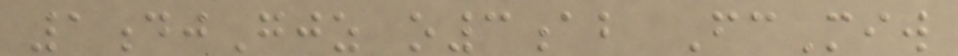1djGjz o3ab FcMiw
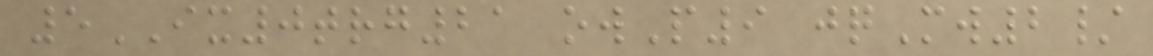5IX0trg21 owP9 jqMw2/
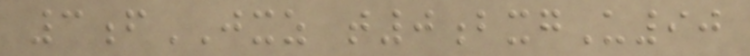3fJXZ t0bxgU90
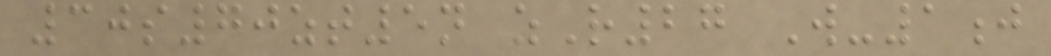30s70zt5n zR27 W-1j
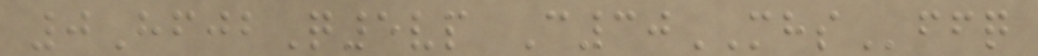0HfjbQ5vp C30MHSffq
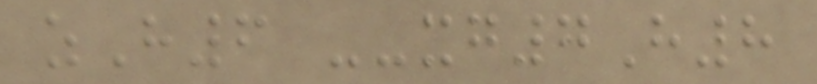zH6 --xg7H8
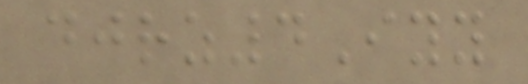djrz4Iyy
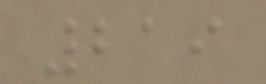219
